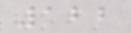122
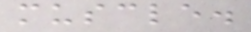muscle.
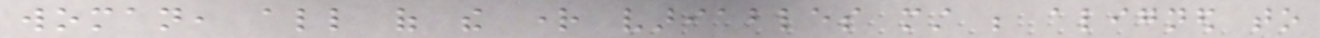woman, all of the right variables must be aligned to
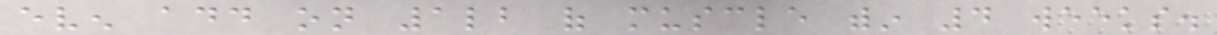even add on 1lb of muscle within 4 weeks.
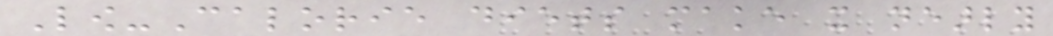Low-Calorie diets make it nearly
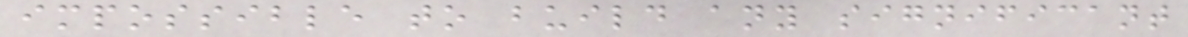impossible to build any significant
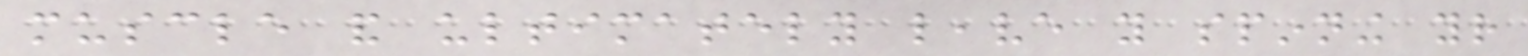muscle and ultimately leave you spinning your
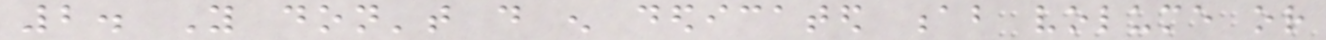2. You don't do enough dedicated ab volume or
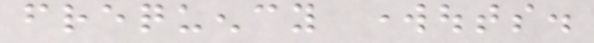frequency workouts.
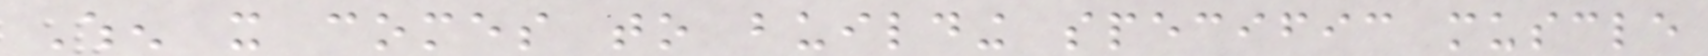When it comes to building specific muscle
